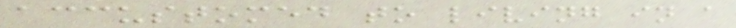accustomed to living in a
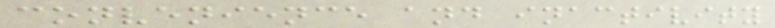convenience and inactivity
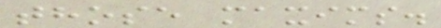those maxims.
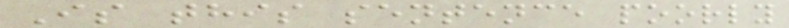Is this sentence poorly
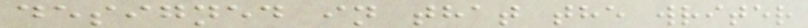designed in that the writer
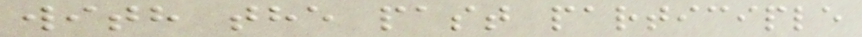with the past participle
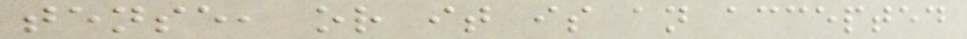tense, or it is an accepted
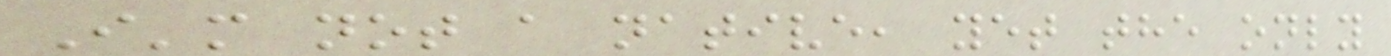I'm not a native, yet the only
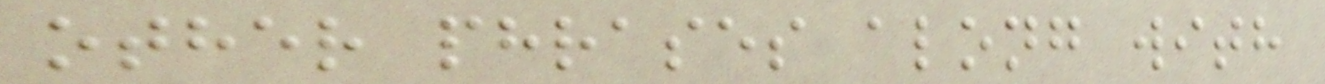other phrases along with
